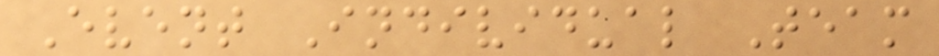Event Individual Team
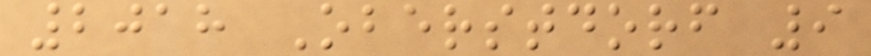2018 Oberstdorf 9
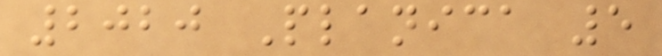2020 Planica 5
